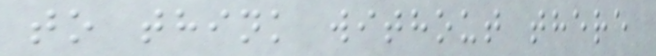to think without there
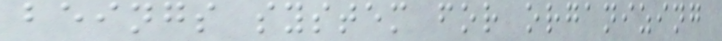beings system for organizing
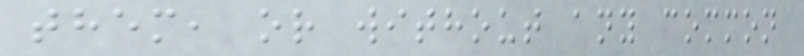them, or without any common
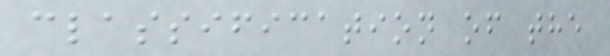classification of the
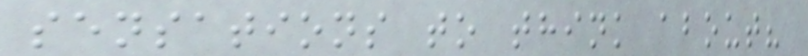sensations to think about?
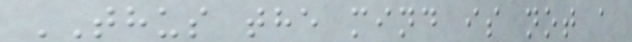THUS the mind is not a
